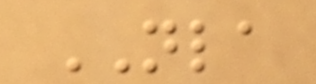NLA
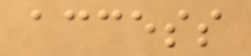access
